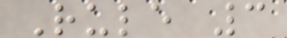Rule 3
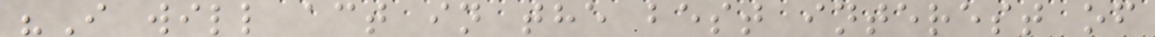"I will act in the best interest of
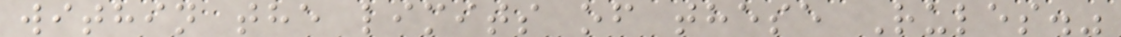within the limits of these Rules."
